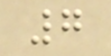7
